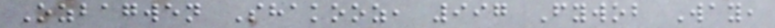Ozbagwen Shakooz, 997 Fywob Way,
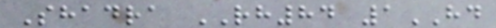Shadra RH84 1HD
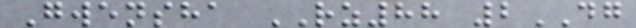Gwensha RZ88 2DG
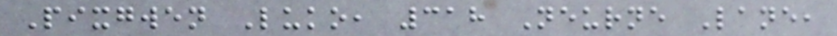Pixgwen Luko, 318 Neurne Lane,
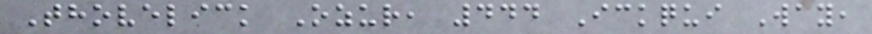Thovelick Ozur, 444 Ickqui Way,
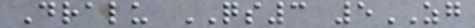Dralu QS3 5ZG
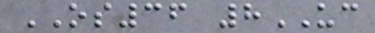OS36 8UC
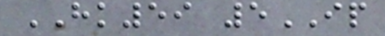HK59 5IP
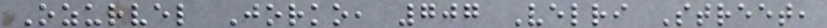Ozurvel Jorko, 707 Velri Street,
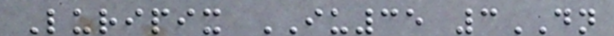Luripix IU35 3DN
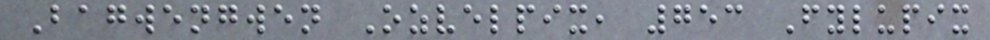Bagwengwen Ozvelpix, 753 Fylupix
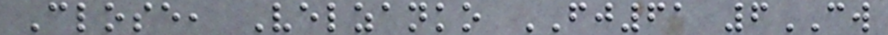Close, Velzanko FJ61 6CW
